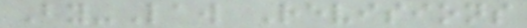By-Law Revisions
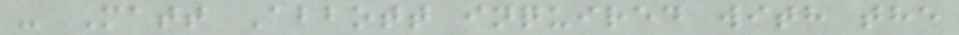- Matt Abbott inquired with the
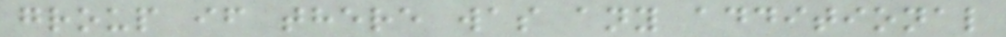group if there was any additional
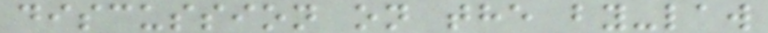discussion on the by-law
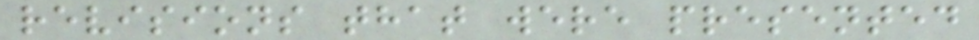revisions that were presented
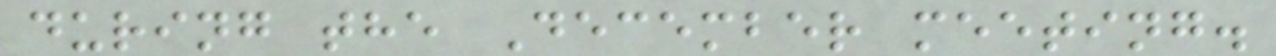during the December meeting.
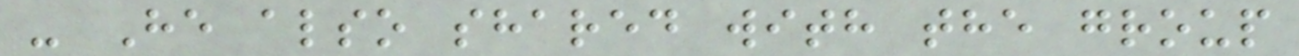- He also shared with the group
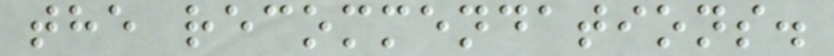the recommendations.
